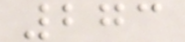273
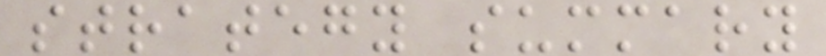strategy summary
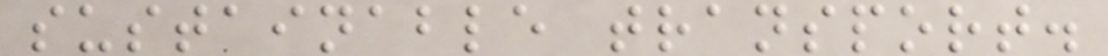sustainable transport.
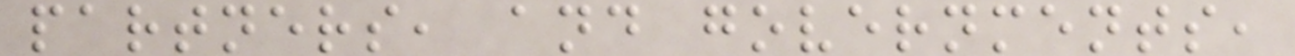partners, and governments,
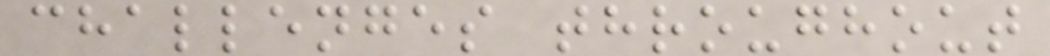challenges throughout
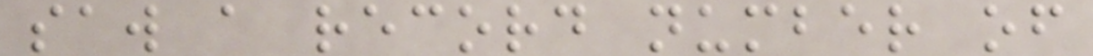saw a record number of
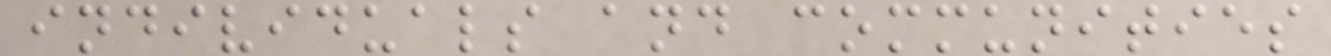individuals and communities
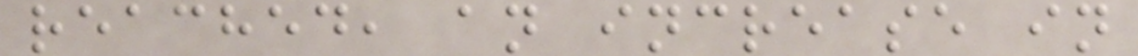reached, an increase in
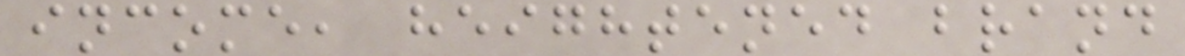income, heightened brand
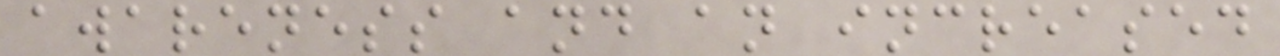awareness and an increased
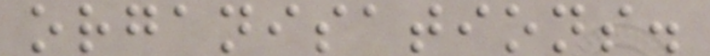organisations.
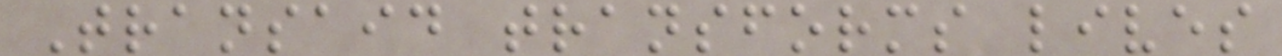Transaid transforms lives
